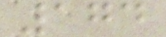174
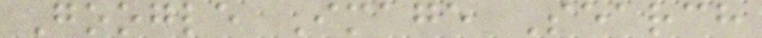Google Image Search
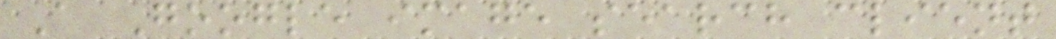A Google image search client
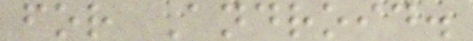for Android.
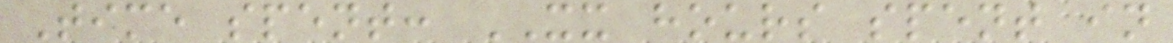Time spent: XX hours spent in
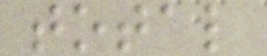total
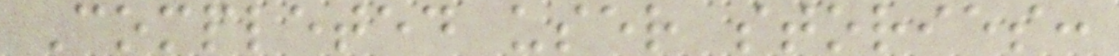Completed user stories:
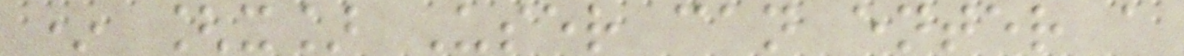* [x] User can enter a
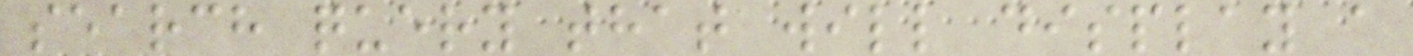search query that will display a
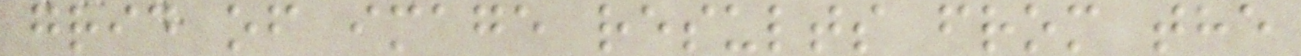grid of image results from the
